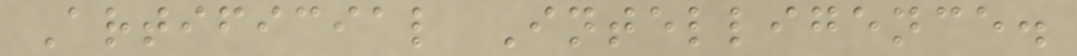Artificial Intelligence.
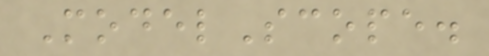ModelScope.
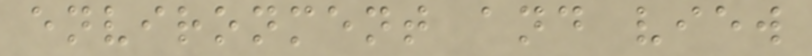environment and view
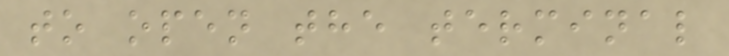to open the terminal
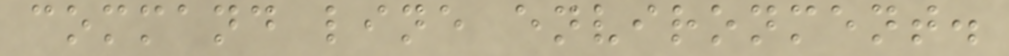command line environment.
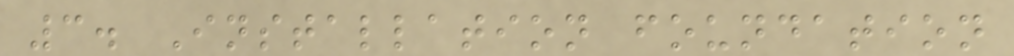3. Installation foundation
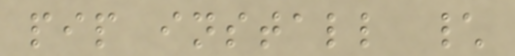pip install \
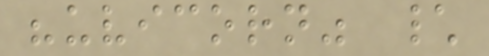"uvicorn" \
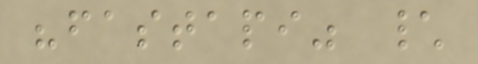"fastapi" \
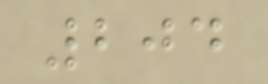204
